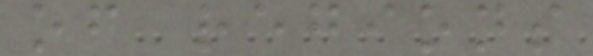of regions
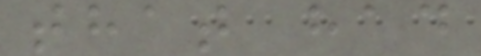that had
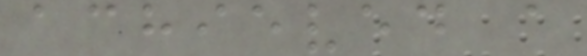achieved a
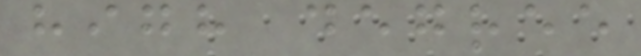high degree
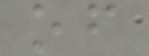of
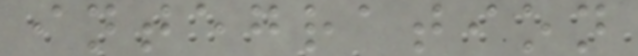integration
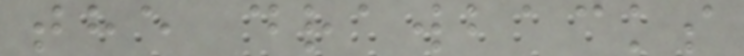the drawbacks
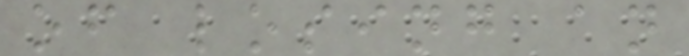of losing an
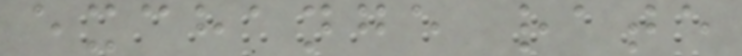exchange rate
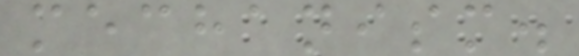mechanism.
